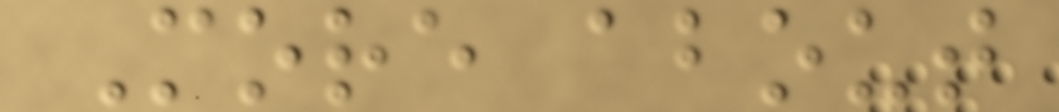More about
